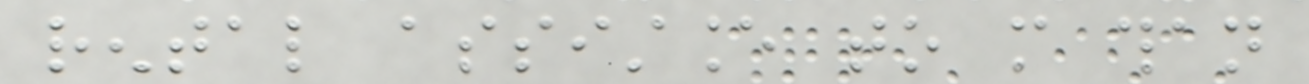rental assistance to more than
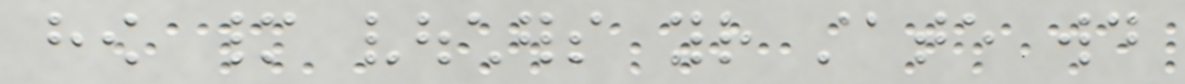how many vouchers your state would
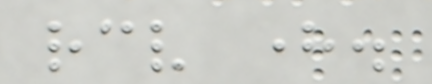receive here.
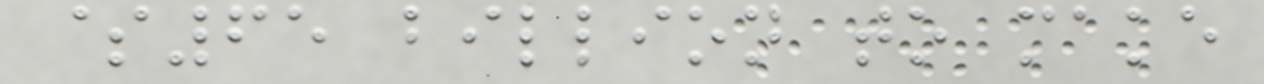$65 billion to make
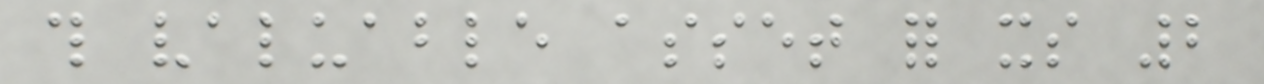this valuable asset for its 2
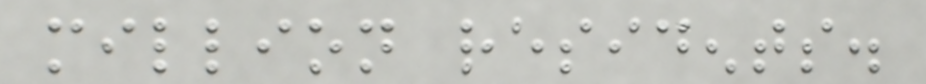million residents.
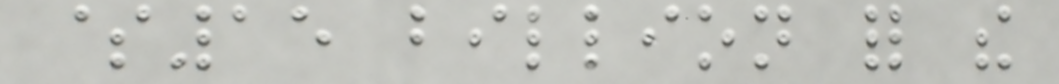$15 billion for the
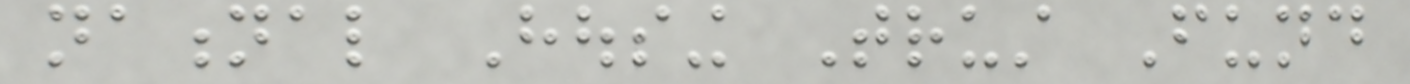national Housing Trust Fund
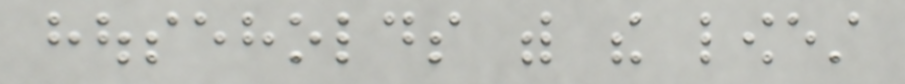households with the lowest
